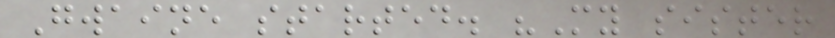Gwaine started. "My sister
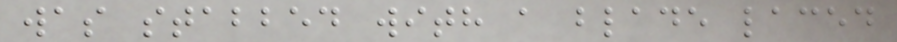was stabbed with a blade laced
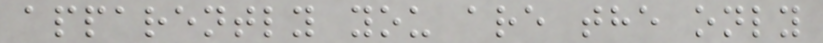apparently you are the only
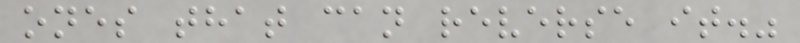ones that can reverse it."
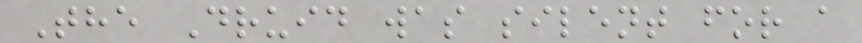The Druid was silent for a
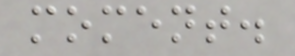moment.
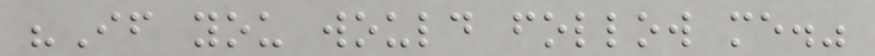"If you would follow me."
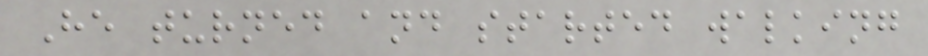He turned and started walking
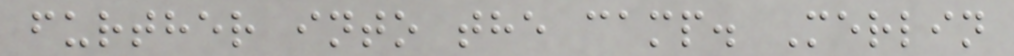further into the camp. Merlin
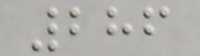286
